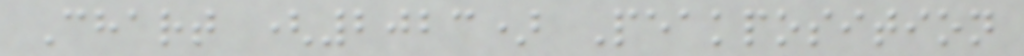Chart (2023) Peakposition
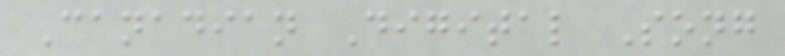Canadian Digital Song
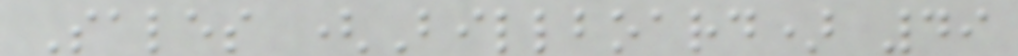Sales (Billboard) 49
